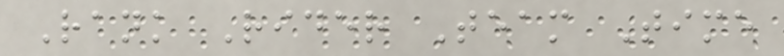Rank Rider Team Time
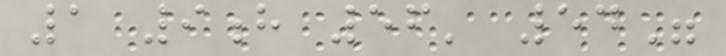1 9h 56' 54"
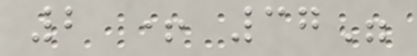2 + 37"
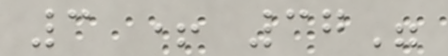3 + 37"
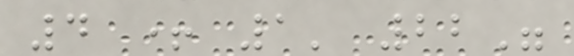4 + 1' 22"
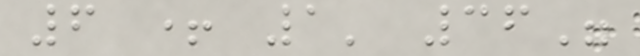6 + 1' 36"
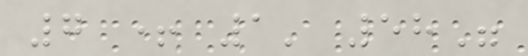7 + 1' 58"
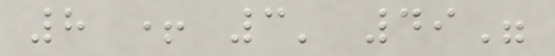8 + 3' 49"
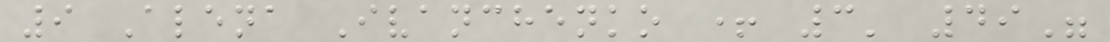9 Alena Ivanchenko + 3' 49"
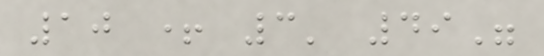10 + 3' 49"
